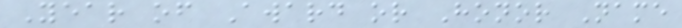Year of Award or Honor Name
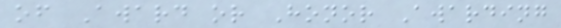of Award or Honor Awarding
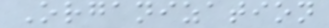Organization
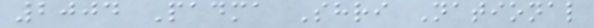2004 Padma Shri National
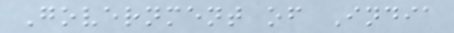Government of India
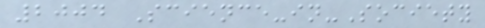2004 Science-in-Society
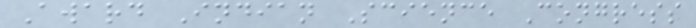Award Indian Science Congress
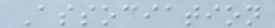Association
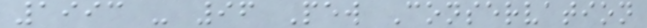1993 - 96 Pew Conservation
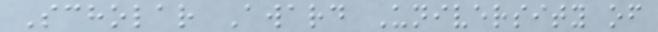Scholar Award University of
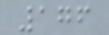176
